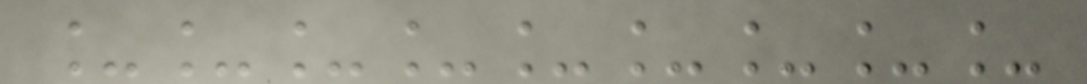_________
